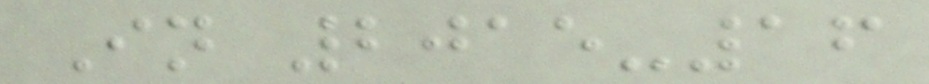In 2015-16
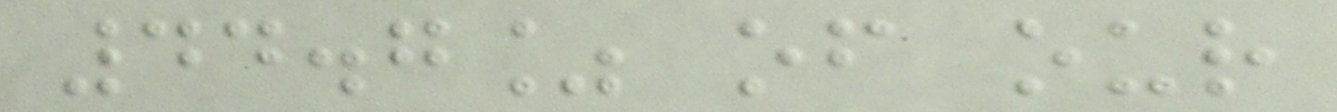44.7% of our
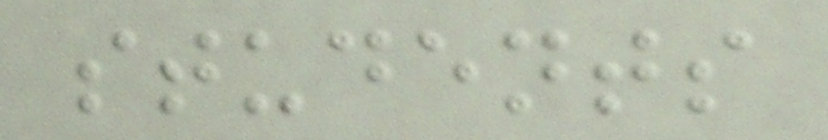students
